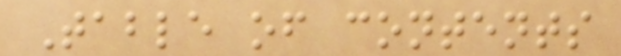Table of contents
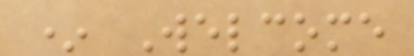* Welcome
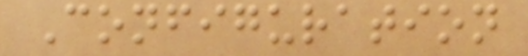Configuration
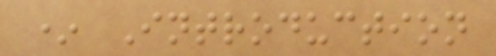* Introduction
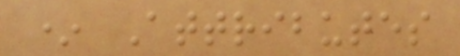* Attributes
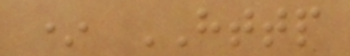* HTTP
